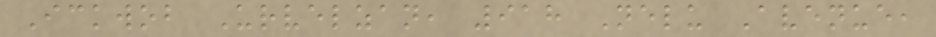Ickwob Urvelzan, 918 Nelu Avenue,
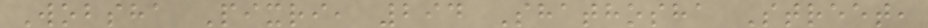Wobsha Pixri, 294 Shathosha Street,
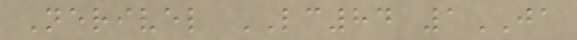Nerivel LC84 1JA
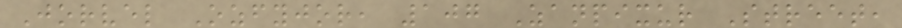Jorvel Ozfyjor, 107 Zanpixur Street,
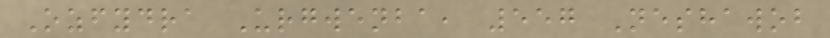Ozfydra Urgwenba, 557 Neshawob
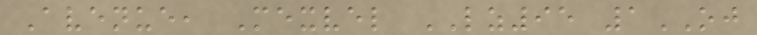Avenue, Mexvel LZ95 1OJ
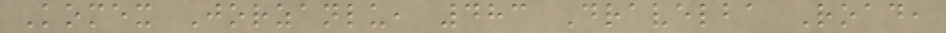Komex Jorzanlu, 483 Dravelba Road,
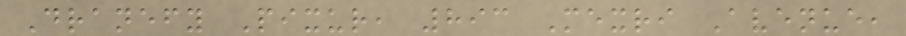Dranefy Pixur, 893 Mexri Avenue,
